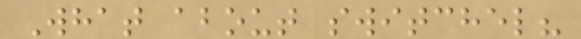What about switchel?
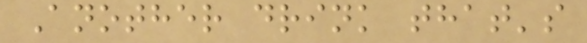Another drink that's
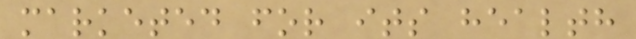marketed for its health
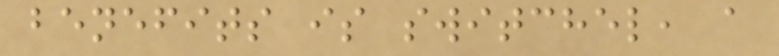benefits is switchel, a
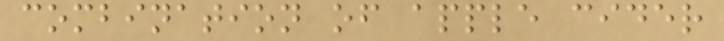combination of apple cider
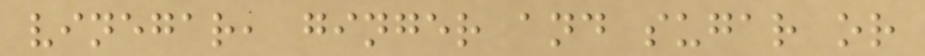vinegar, ginger and sugar or
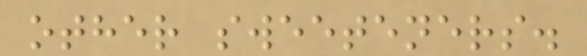other sweeteners.
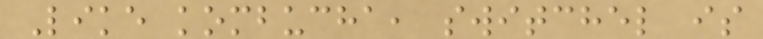Like kombucha, switchel is
